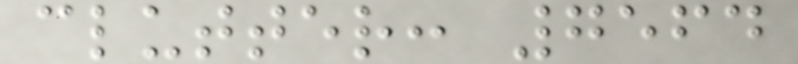clutter: 7564
